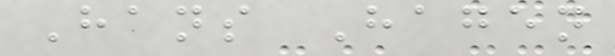Hans Hagen
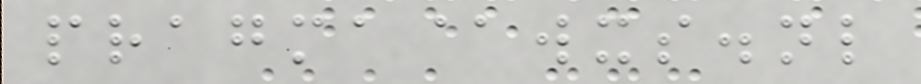pragma@wxs.nl
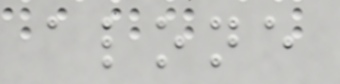alone
